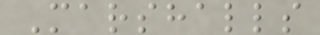Marshalls
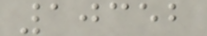10352
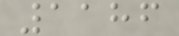1186
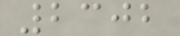2302
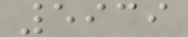5939
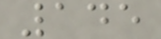145
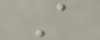A
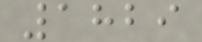1829
